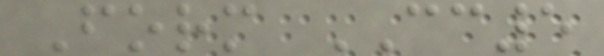Form CC5
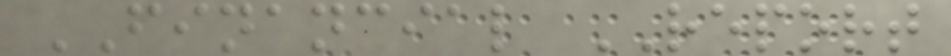FINANCIAL REPORT
